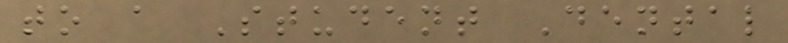to a Student Dental
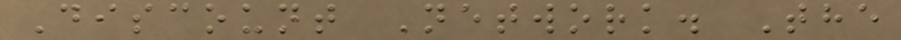Discount Network. The
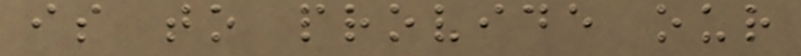is to provide our
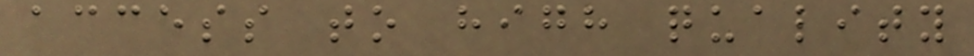access to high quality
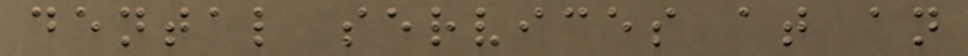dental services at an
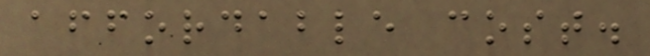affordable cost.
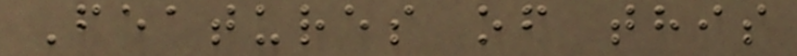Features of this
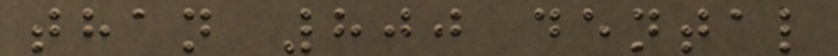than 800 dental
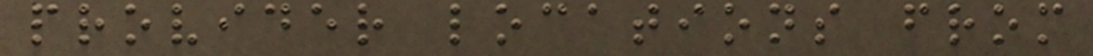provider locations from
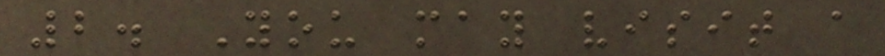2. You may visit a
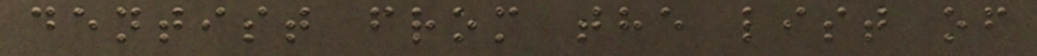dentist from the list of
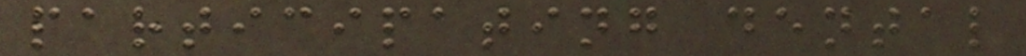participating dental
